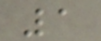1
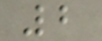2
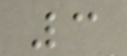3
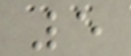5
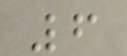6
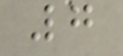7
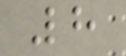8
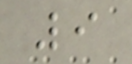9
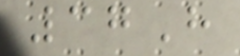37H
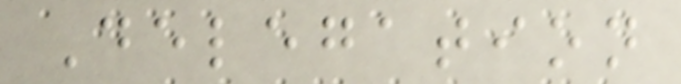Delegation
